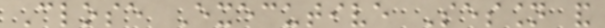Close Executive Session and
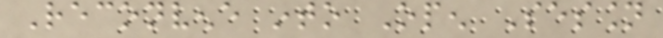Reconvene into Open Session
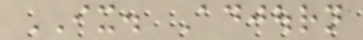IX. Adjourn
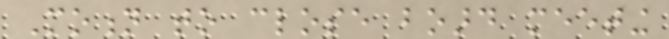Motion to close board meeting
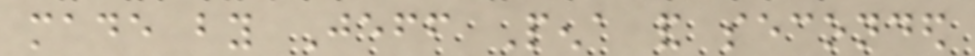made by Jeff Pena and seconded
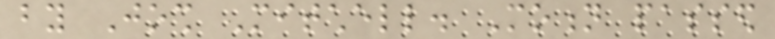by Josh Mitchell. Motion passed
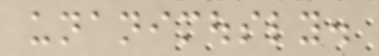unanimously.
